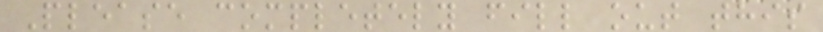Please completely fill out this
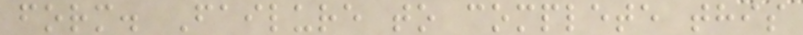form. Failure to complete this
